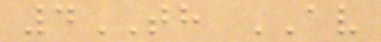4TH AV
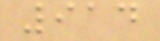914
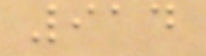914
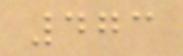473
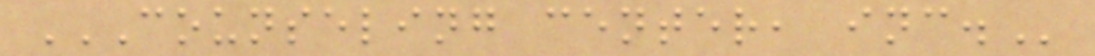COUNSELING CENTER, INC.
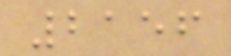2156
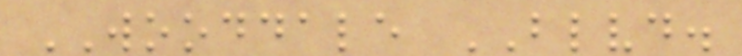WOODDALE BLVD.
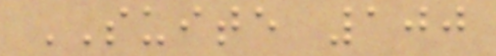SUITE 100
